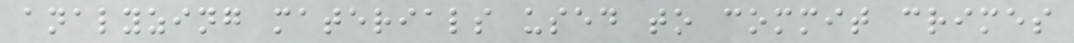analyzing materials used to commit crimes
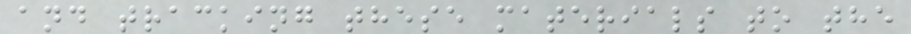and tracking these materials to the
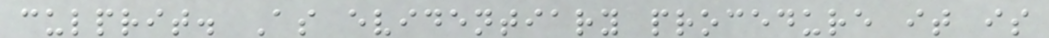culprit. As evidentiary procedure it is
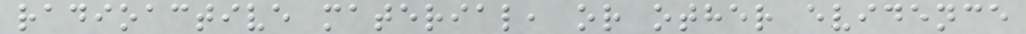radioactive material, or other evidence
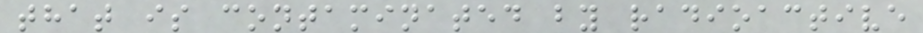that is contaminated by radioactive
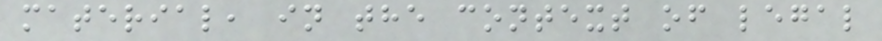material, in the context of legal
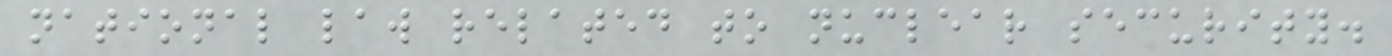national law related to nuclear security.
